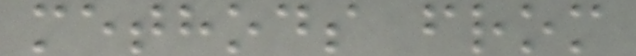methods from
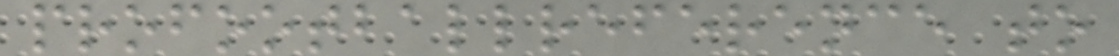profootballreference to
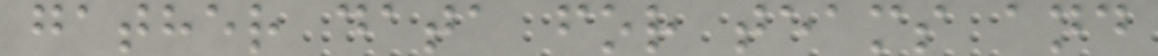gather data for teams and
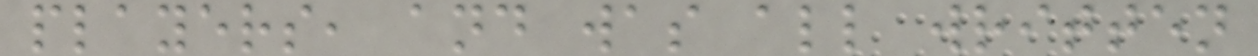players, and was all written
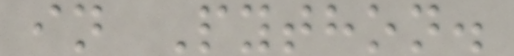in Python.
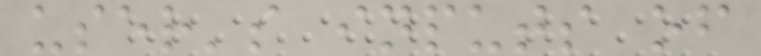user's inputs of
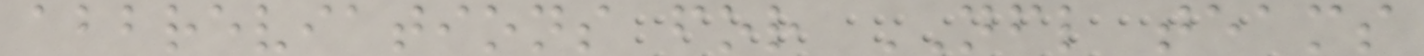abbreviations for NFL teams
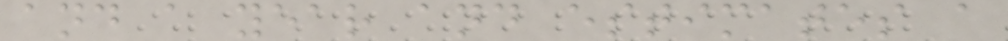and a year and estimates a
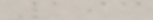193
